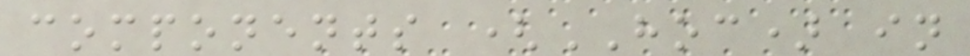components (HOC) in
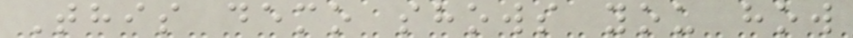This demo shows you how
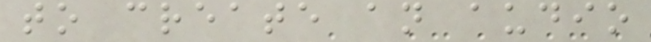to create an audio
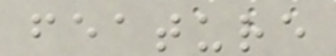feature
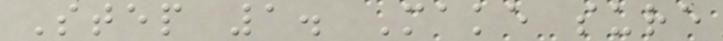Step 1. Make sure
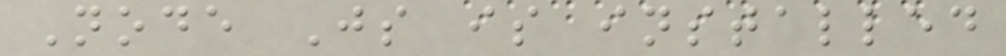Node Js is installed
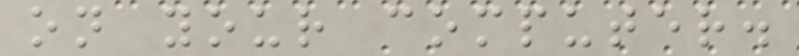on your computer.
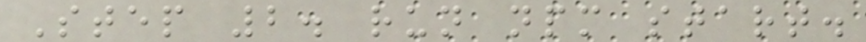Step 2. run npm start.
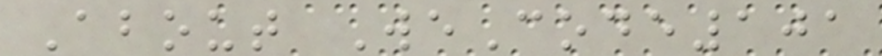About WeCode101
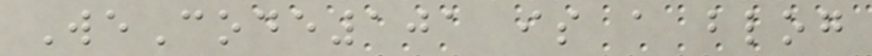WeCode101 is a blog
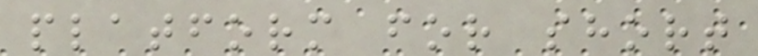platform for short
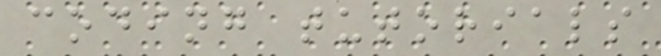coding tutorials
